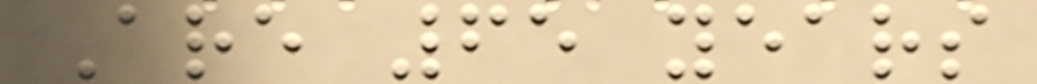Are 65 years
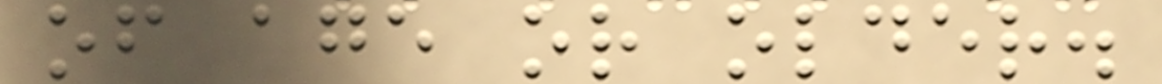of age or older.
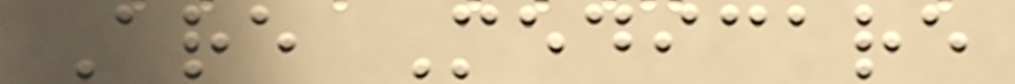Are Medicare
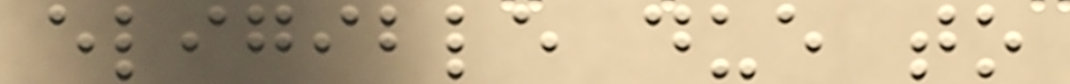eligible due to
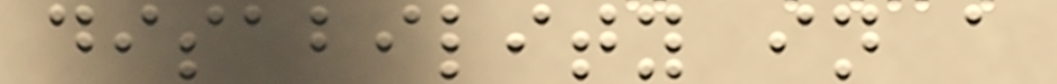disability in a
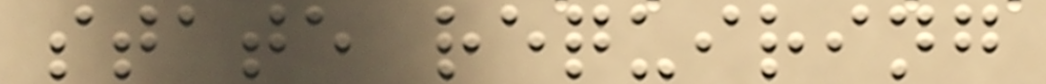state requiring
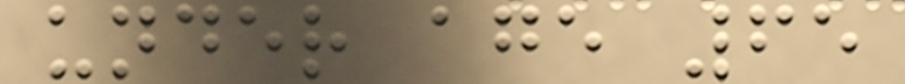under age 65
